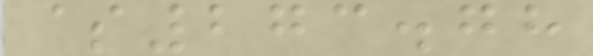$273.78
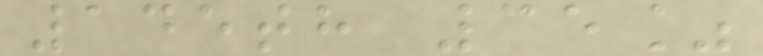145th 35%
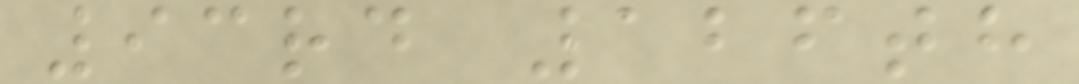93rd 126th
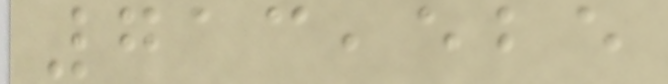713,525
